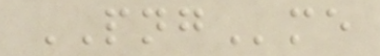PNGme
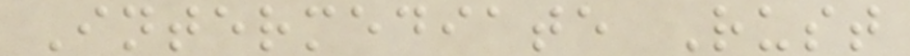Intermediate Rust
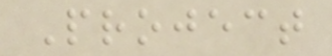Project
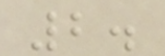2.
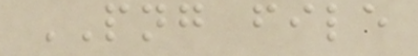PNG file
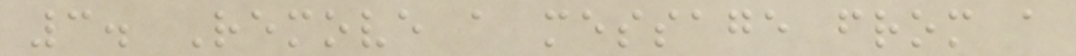3. Remove a message from a
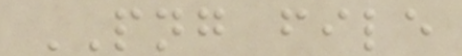PNG file
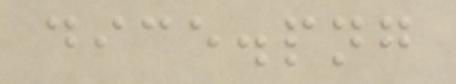dice.png
